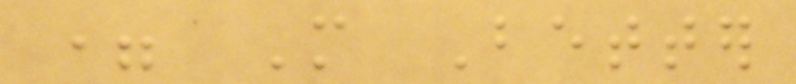= More Better
